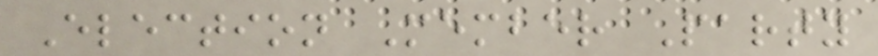Election Member Party
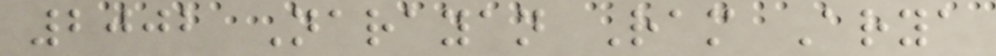2002 Narayan Ram Arya
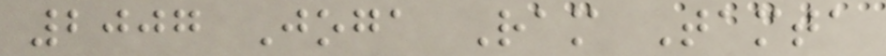2007 Joga Ram Tamta
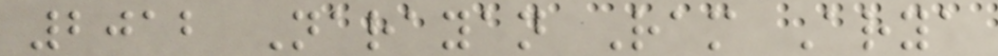2012 Narayan Ram Arya
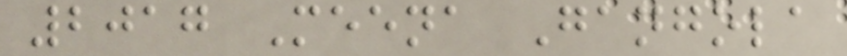2017 Meena Gangola
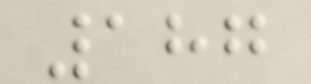187
